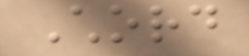Chord
